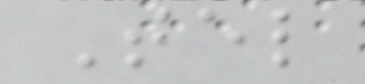Tel
